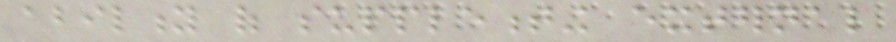ability of supplementing external
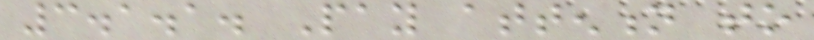3.1.1. Pay attention to
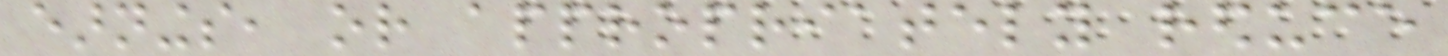earnings, or appropriately reduce
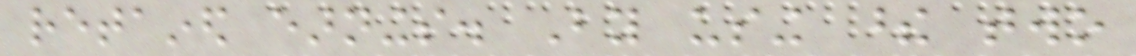retained earnings. By using these two
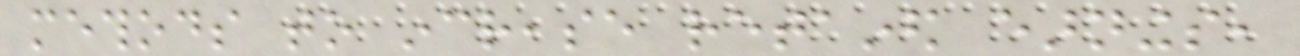methods to increase retained earnings,
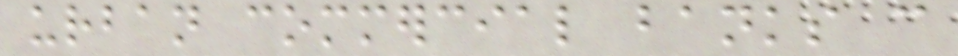urban commercial banks can
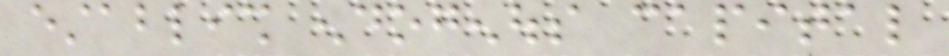establish endogenous capital
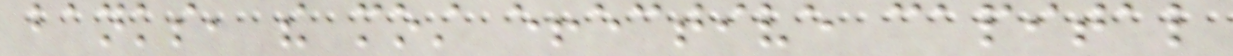banks, the most effective capital
